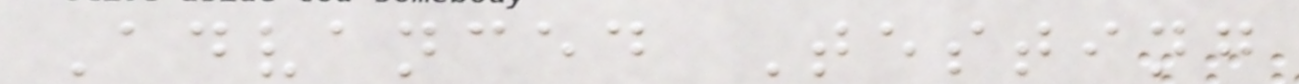Advanced Testing
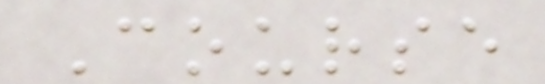Course
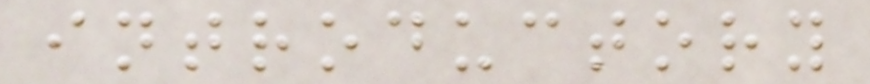introductory
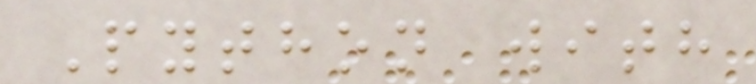Python with
